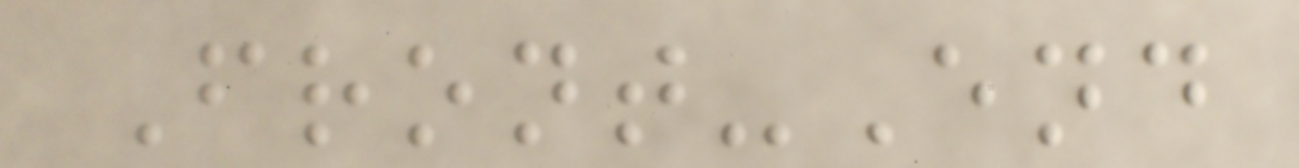Front-End
